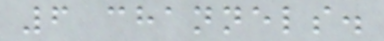6 channels.
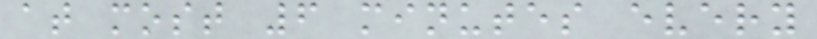at most 6 minutes every
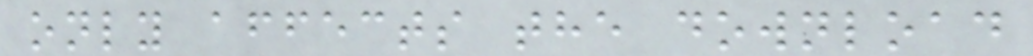only affects the download
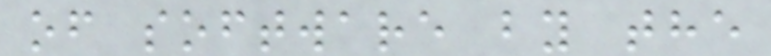of software by the
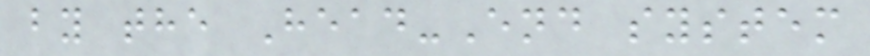by the Head-End system
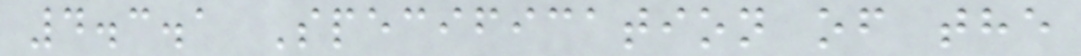4.3.1 Specification of the
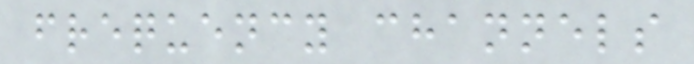frequency channels
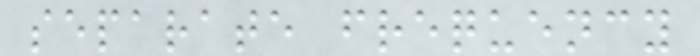separate frequency
